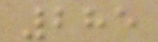285
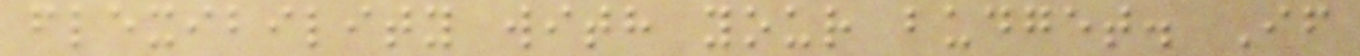flexibility with your budget. If
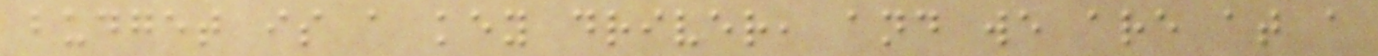budget is a key driver, and we are at a
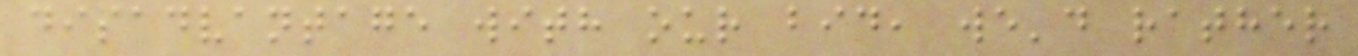disadvantage with our bid, we'd rather
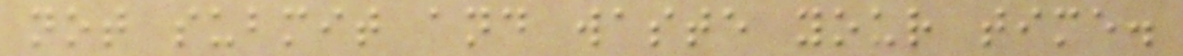not submit and waste your time.
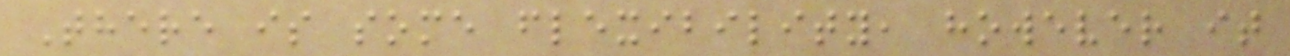There is some flexibility, however it
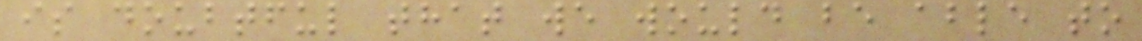is doubtful that we would be able to
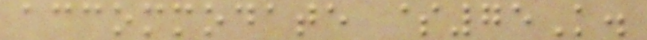accommodate $75K.
